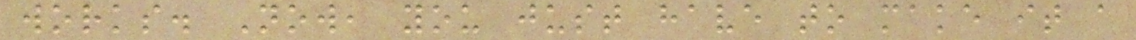works. Now, you just have to make it a
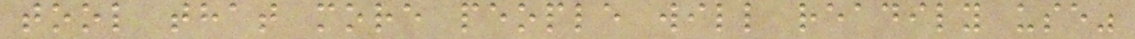tool that more people will readily use"
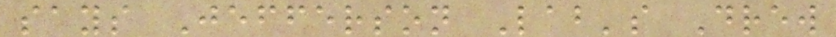says Jefferson Lab's Drew
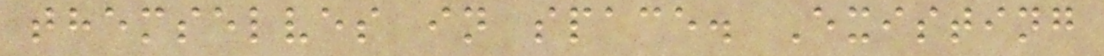themselves in space. Existing
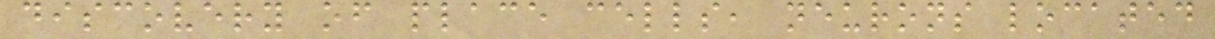discovery of place cells, neurons located
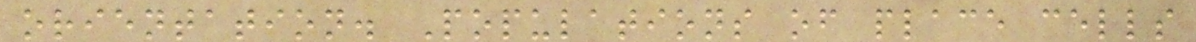orientation. Populations of place cells
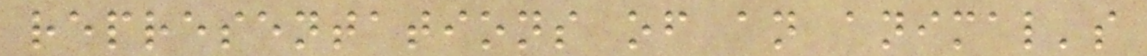representations of an animal's
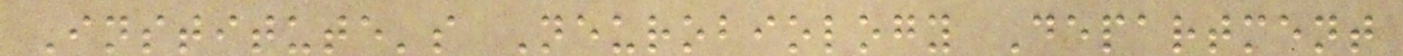Institute's Neurobiology Department
